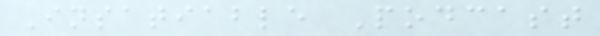Insatiable Podcast
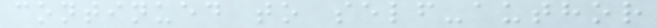continued to self-author
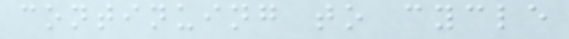continuing to cycle
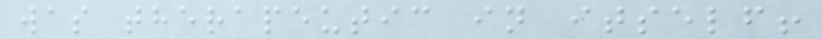was therapeutic in itself!
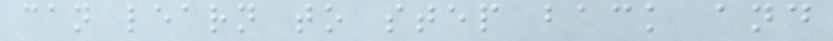can learn to step back and
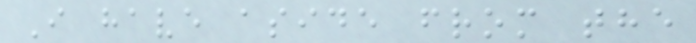I have aside from the
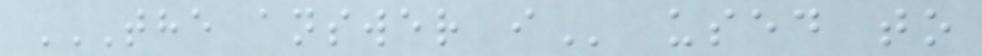THE ANSWER I used to
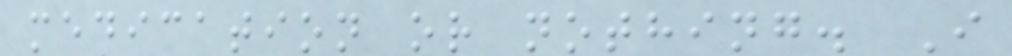medication or nothing. I
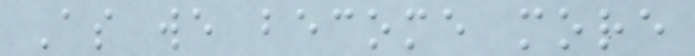As we become more
